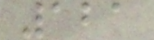121
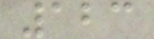123
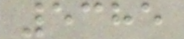5385
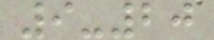9-20
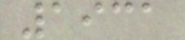1931
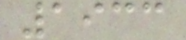1933
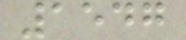1547
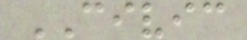CIVIC
